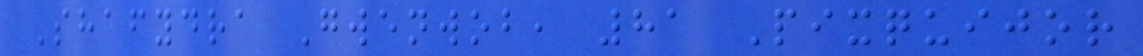Shafydra Gwenwob, 81 Pixquijor
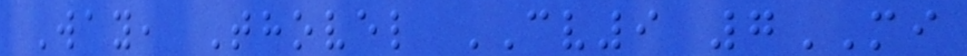Way, Thovel CV9 7MI
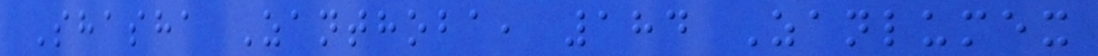Shasha Zanthoba, 184 Zanlumex
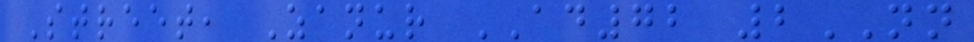Street, Zanur AD72 2NN
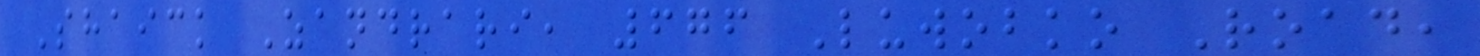Shaick Zandrari, 676 Luwobko Road,
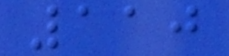110
